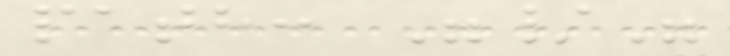path: "/"
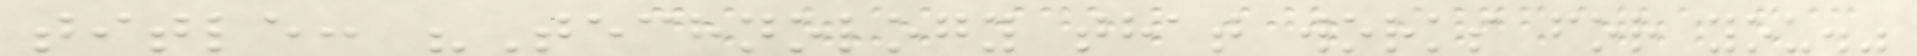title: "Technology that works for you."
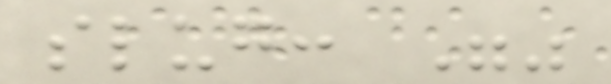slug: ""
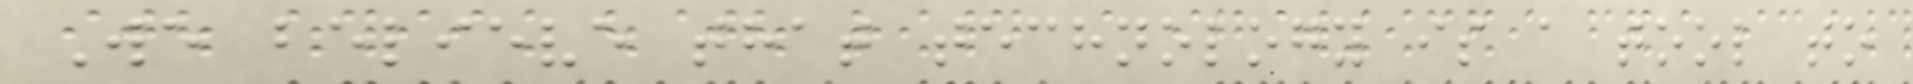We believe that technology is a tool to
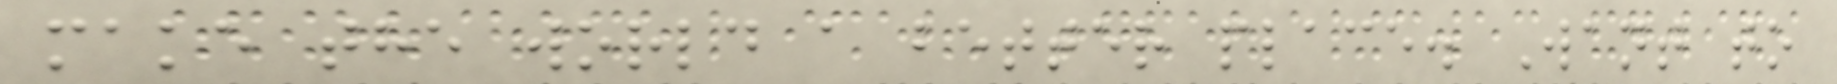make the world a better place. Want to
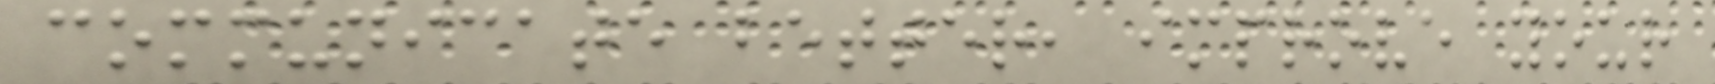communicate better, improve your
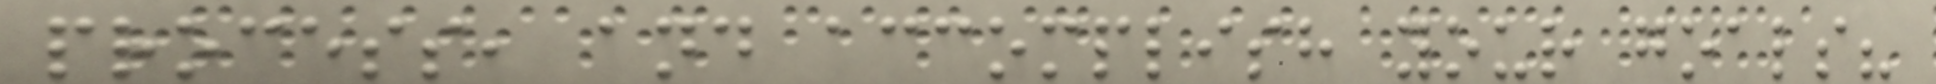process, and accomplish your goals?
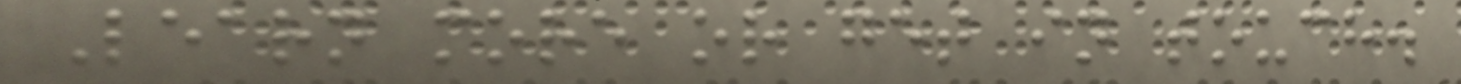Learn more or get in touch.
